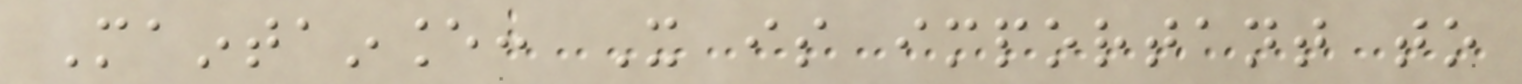Maintainance: It is important to
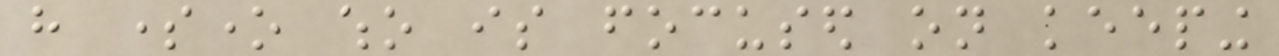have someone who is focused on keeping
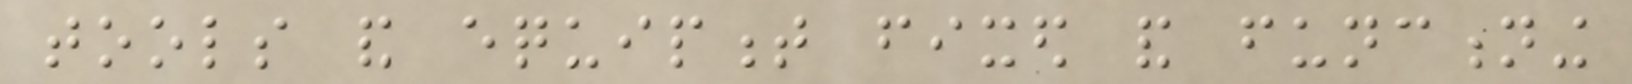tools and equipment fixed and functioning
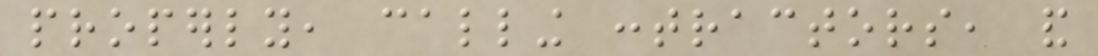properly, calling contractors, and
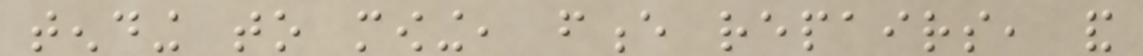tending to mowing, fence repairs, and
